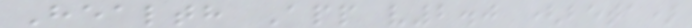Health App v2.0 (beta)
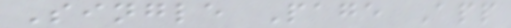Single Page App
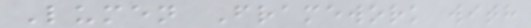Lumen Framework with
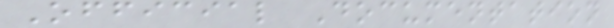Official Documentation
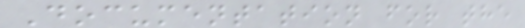Documentation for the
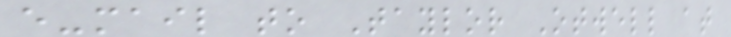e-mail to Taylor Otwell at
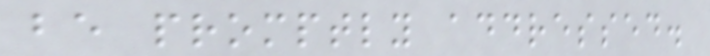be promptly addressed.
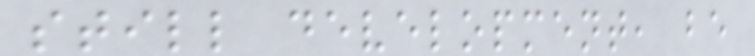still development, be
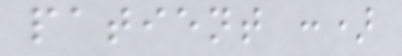patient :)
